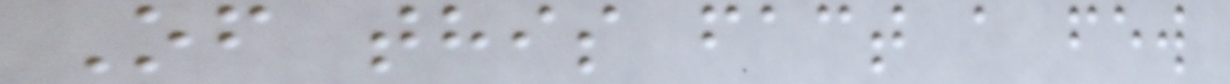Of this fact a few
